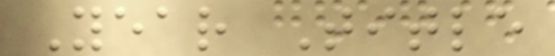Year Title
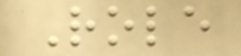Role
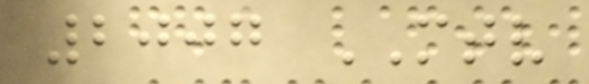2007 MTV
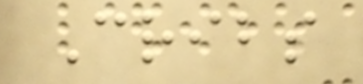Cribs
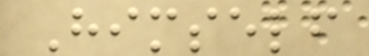Himself
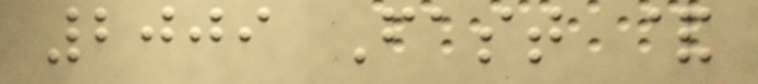2009 Fast &
